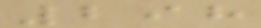298
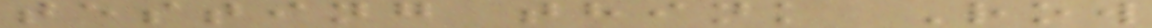testing think Row
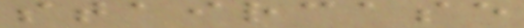staircase
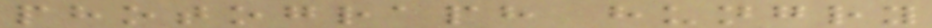photograph hungry
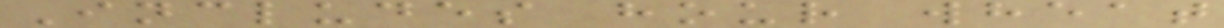Includes hour wheat
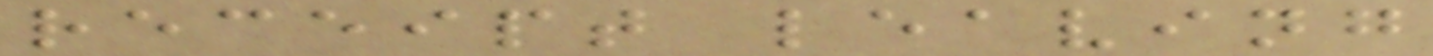receipt leaving
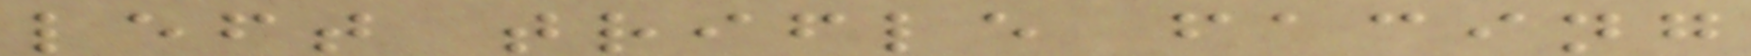left trifle facing
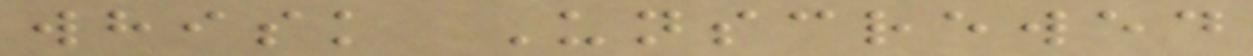whisk Unscrewed
